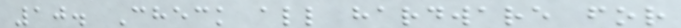10. Check all hardware for
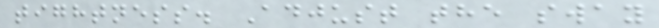tightness. Adjust the sway
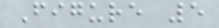Figure 5
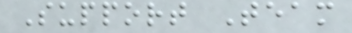Support Team
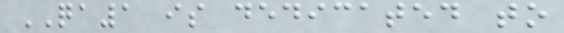QA1 is dedicated to
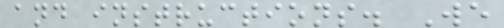and instructions. We
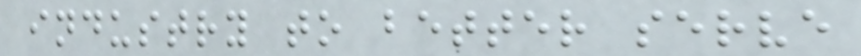industry to better serve
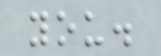you.
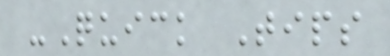-Quick Tips
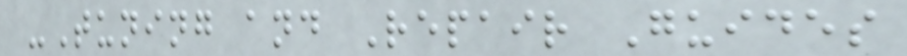-Tuning and Repair Guides
